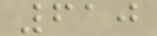610
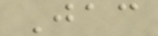Jac
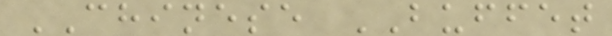CHINESE BUFFET
